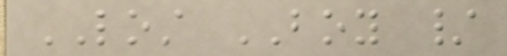LOST BOY /
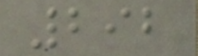292
